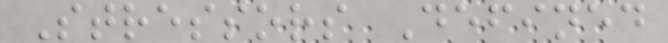Stressors Defined
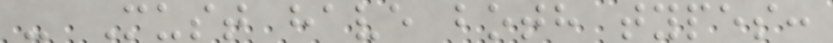- Must have both types:
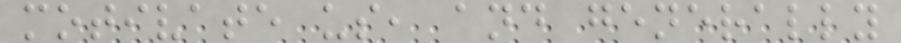motivate us, and generally
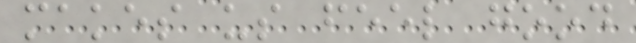makes us feel good
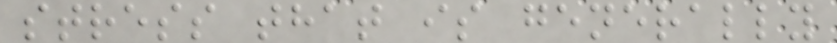stress that is generally
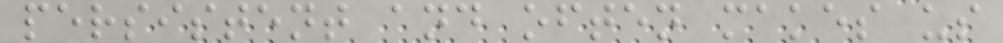persistent and often makes us
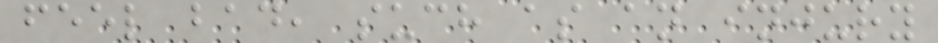feel bad, such as an injury
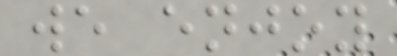we enjoy
